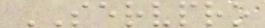SERVPRO
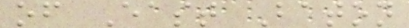of East Baton
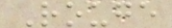Rouge
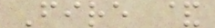Fire &
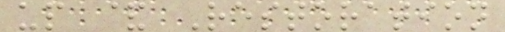up & Restoration
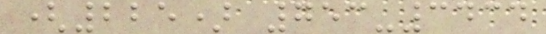(225) 753-3434
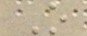O
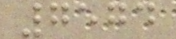7574
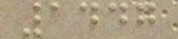1447
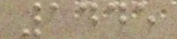1445
